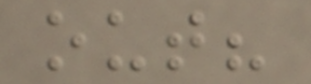out?
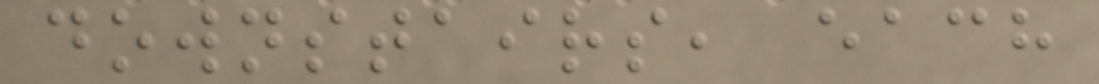downstairs, each
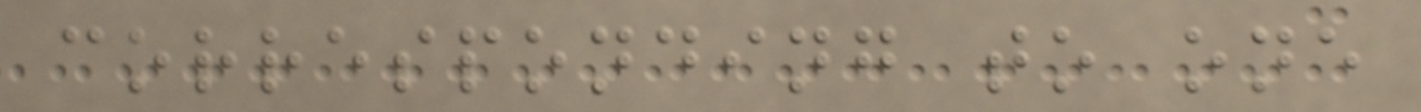corresponding to one
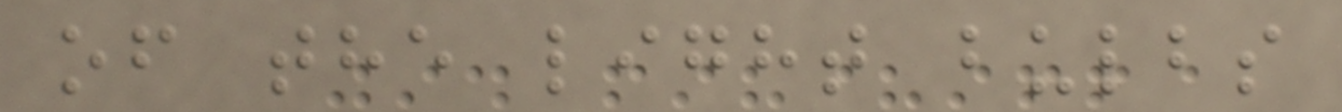of the light bulbs
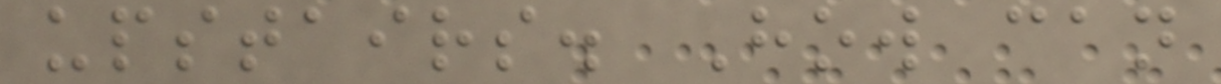upstairs. How can
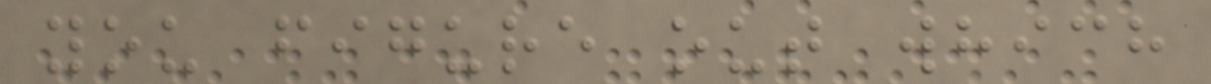you figure out which
